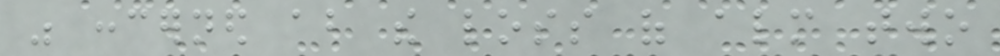was concerned about the loss of almost two
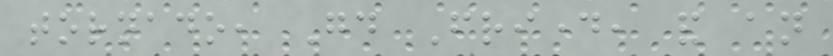tornado, Good Friday, and an
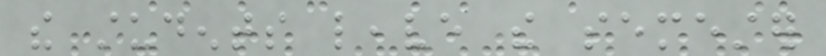the students leave the semester
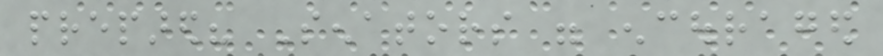prepared? Senators were encouraged
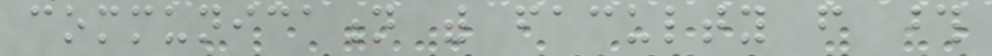communication with faculty from those
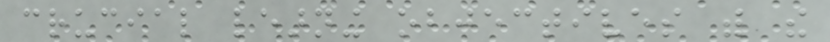crucial learning objectives with the
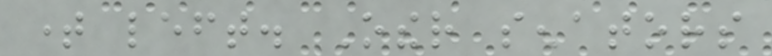time left. Other senators
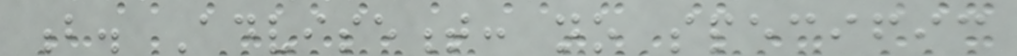b. Advisement: no specific
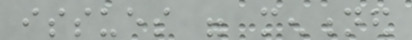issues were mentioned
